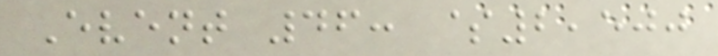Event 46: $2,500
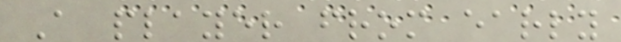A player from early
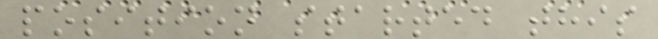position started this
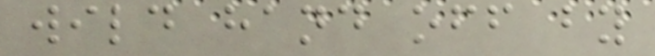wild hand off by
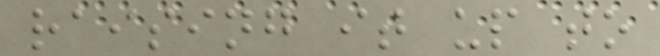raising it up to
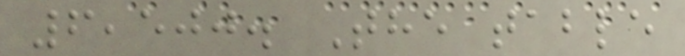6,500. The table
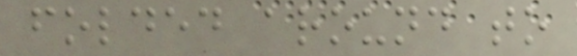folded around to
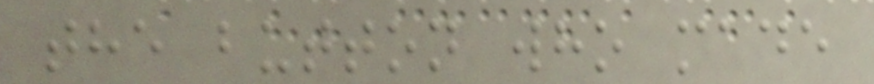the button who made
